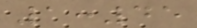1:45
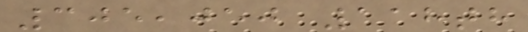305,050 118th
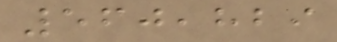560,829
